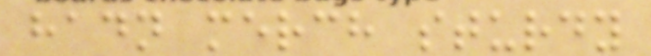hadn merch sturdy
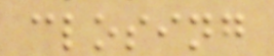closing
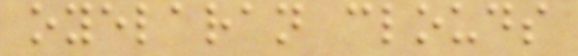oyelaran clouds
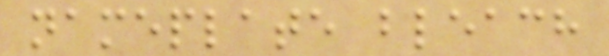nameplate bleach
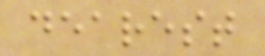dearest
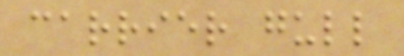carrier gull
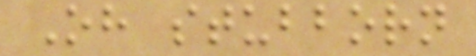Oh stubborn
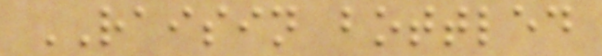RAISIN bottled
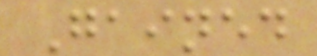Gained
